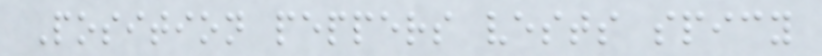Position peppers vests spicy
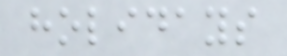holidays
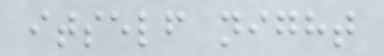itself night
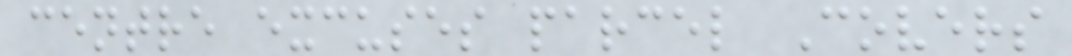centre excuses parcel Covers
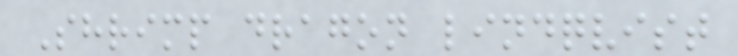Shrimp dragon lindqvist
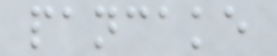pancake
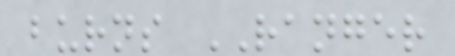burns RANGER
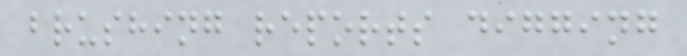brushing reports digging
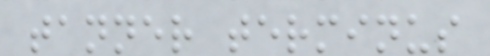tanner terminus
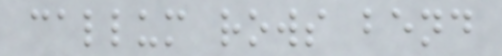callum rows bend
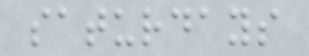saturdays
